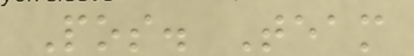Pos. Team
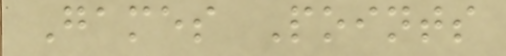Games Points
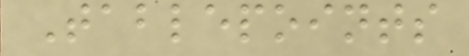Tablepoints
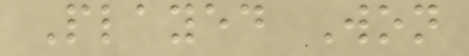Played Won
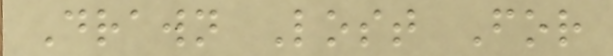Drawn Lost For
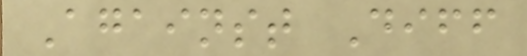Against Diff
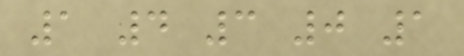1 4 3 0 1
